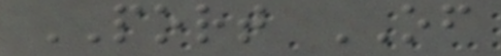PORT OF
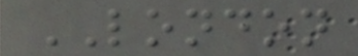LONDON
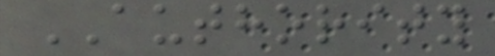AUTHORITY
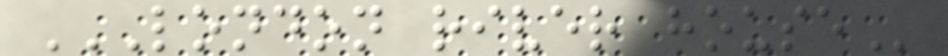LONDON RIVER HOUSE
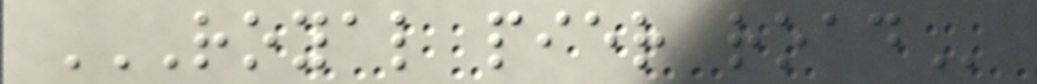ROYAL PIER ROAD
